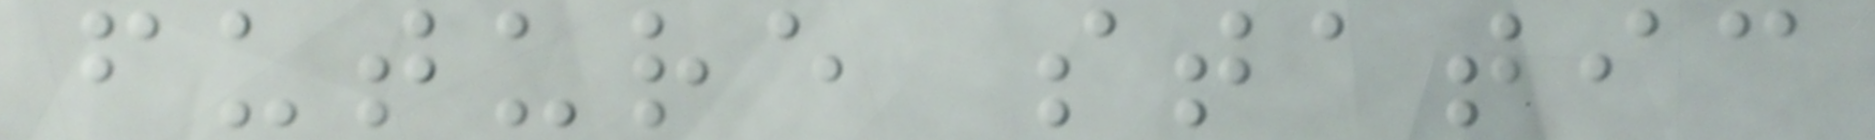future static
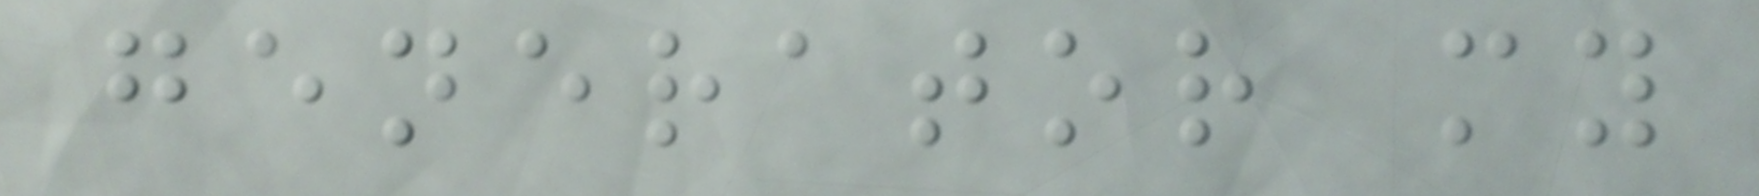generator my
